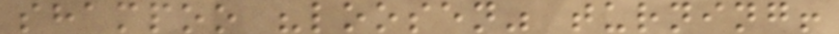shampoo "loosen" turning!
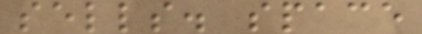sells. space
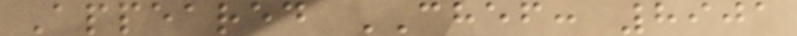Appeared CHEF: 8901
